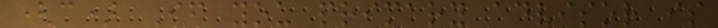(c) If you primary advisor is
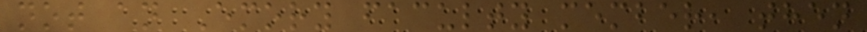not an Emory faculty member, then
